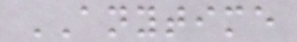ANYTIME
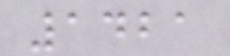1421
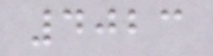4023
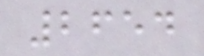2654
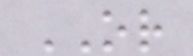OR
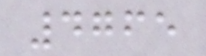4765
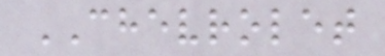CHEVROLET
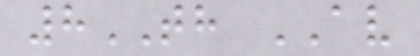8TH AV
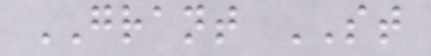GRANT ST
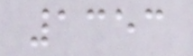1353
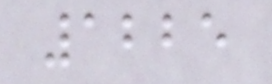1225
